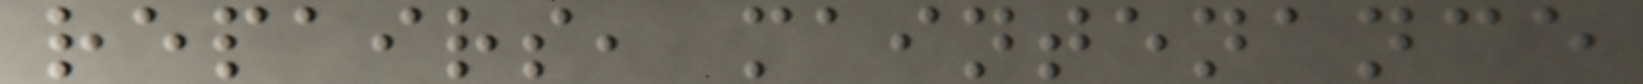repairs, maintenance
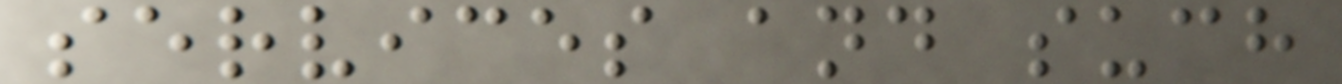services and such
